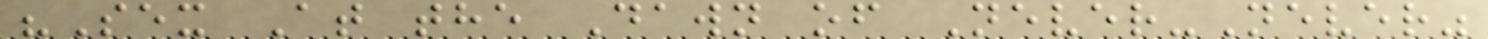"Sex At the Dawn of Never-Never"
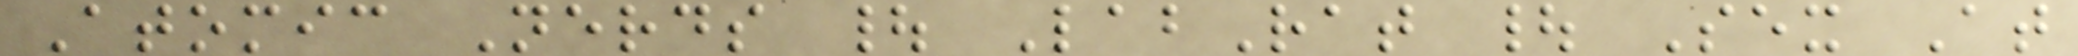Atomic Nerds | LabRat | Sex At
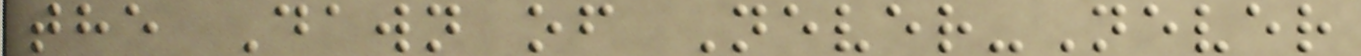the Dawn of Never-Never
